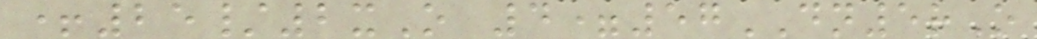+25/2xO 4=57DN5rO
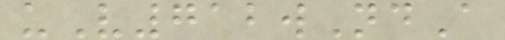uV712wNdA
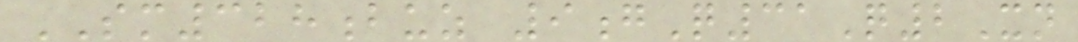SM328buz 9gQ31Q2Xn
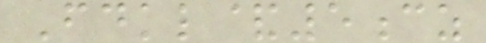Fdkl&5cz
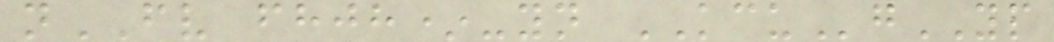nFV fhjh*-yn KCUgYP
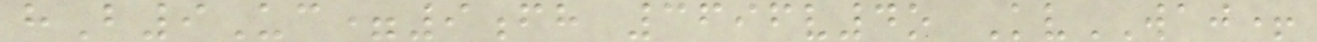hB9Uc=9fh 3696v4o KvWAJ+
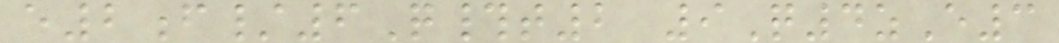e2f/6Q#t2 9Q4zE3
